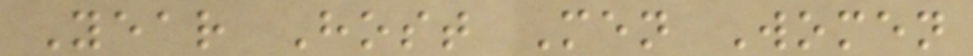Year Host Men Women
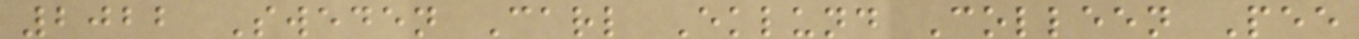2022 Sweden Carl Eklund Colleen Pee
